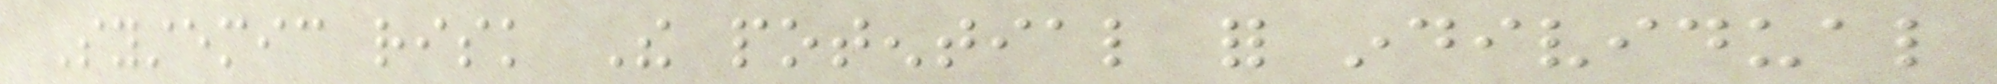Systemic risk The potential for individual
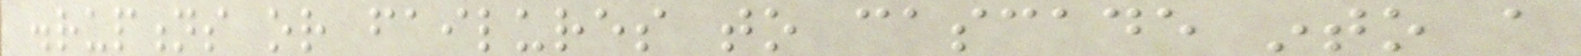disruptions or failures to cascade into a
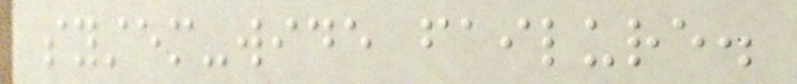system-wide failure.
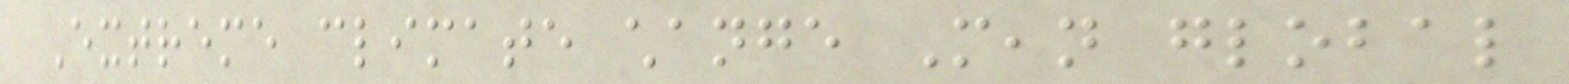Extreme climate change Mean global
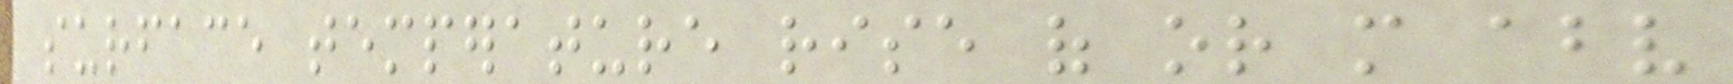surface temperature rise of or more above
